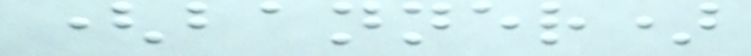(banner)
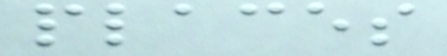places
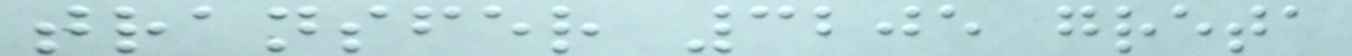transfer 3205 greta
